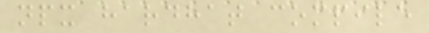npx hardhat compile
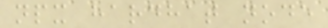npx hardhat node
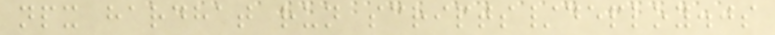npx hardhat run scripts/deploy.js
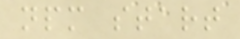npm start
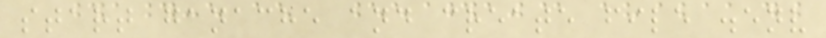start ganache and create file .env
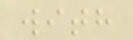with
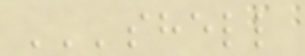'''shell
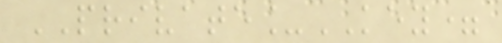PRIVATE_KEY=
